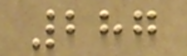287
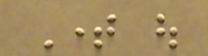Time out
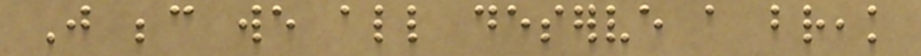Just because we all deserve a break
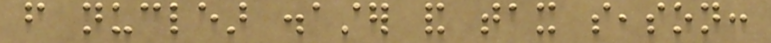from nuclear disaster and tax season:
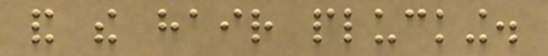and the hair plucking.
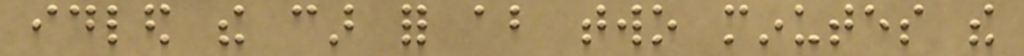idled the car for about two minutes the
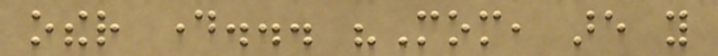other day... "Mom, are you
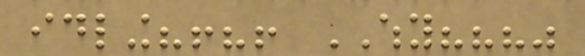idling?!?! WHY???"
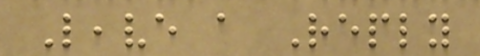Leave a Reply
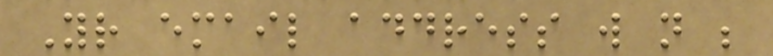Your email address will not be
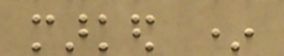marked *
